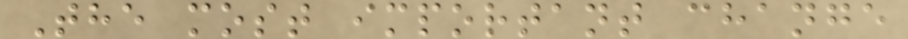The most important change
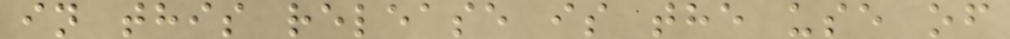in this release is the use of
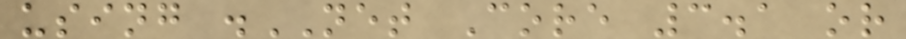using .NET Core 3.1 or
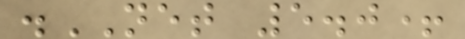.NET 5.0+
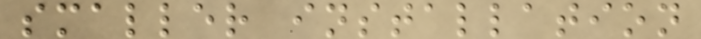smaller installation
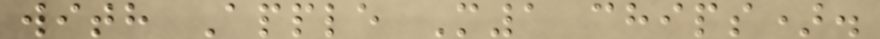with Apple M1 chips).
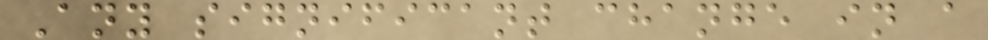Any significant change in a
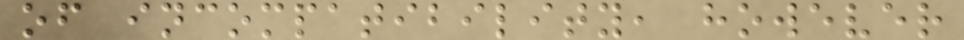of incompatibility, however
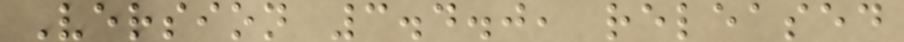Version 3.4.0, released
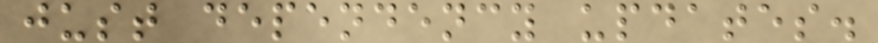just dependency updates.
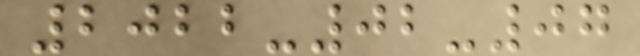2022-02-07
